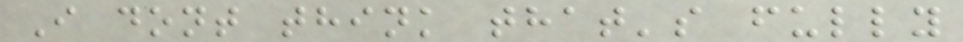I dont think that's fully
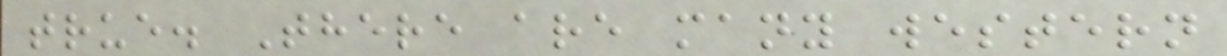true. There are many western
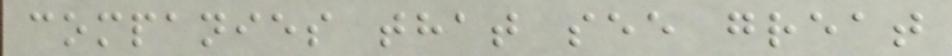companies that see great
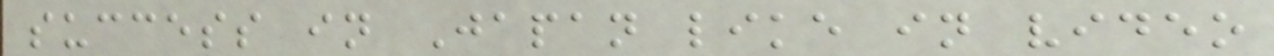success in Japan like in video
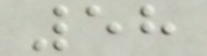58
